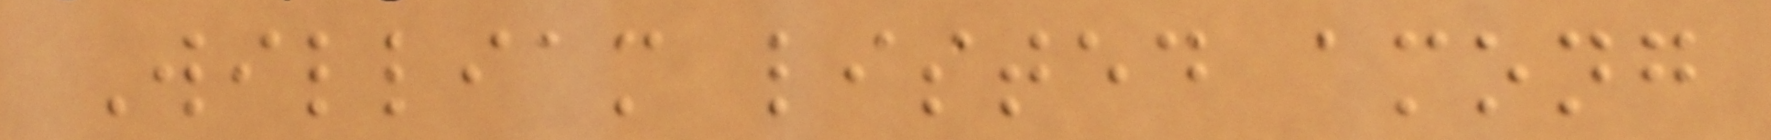William listed among
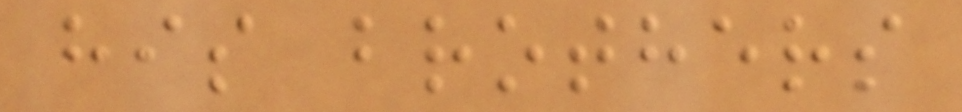his brothers
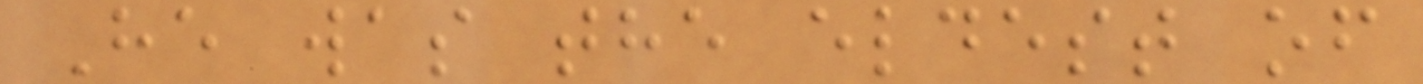He was the eldest of
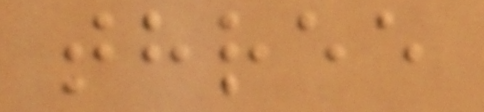three
